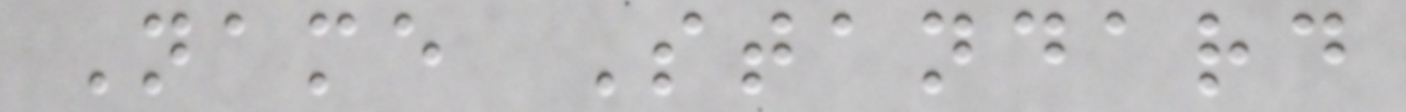Name Standard
